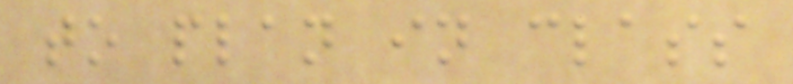to plan in class
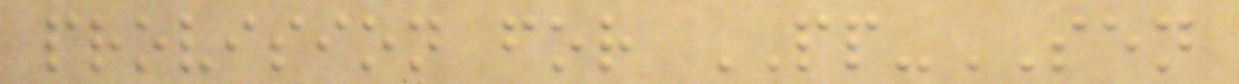provision for PP-SEN
